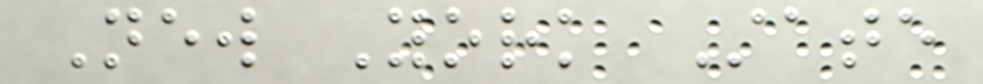New York State
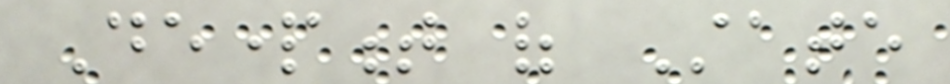Department of State
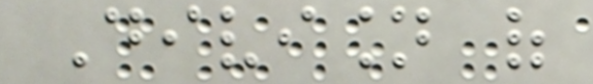Division of
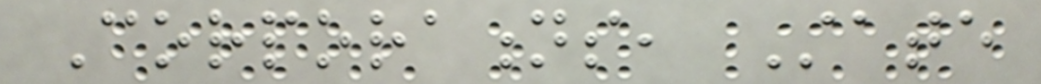Corporations, State
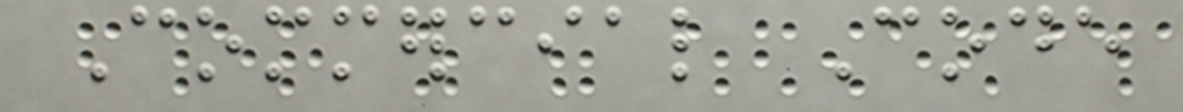Commercial Code
